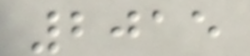2015
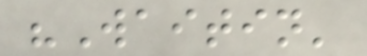"Waitin'
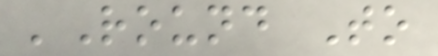'Round To
